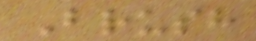Brush
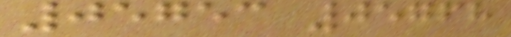05753 05768
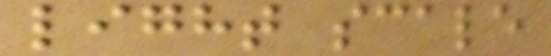light scale
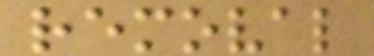removal
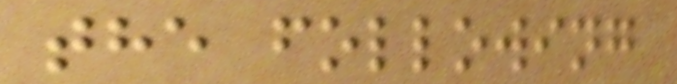the following
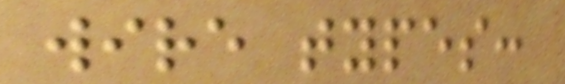wire types:
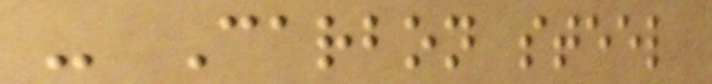- Carbon steel
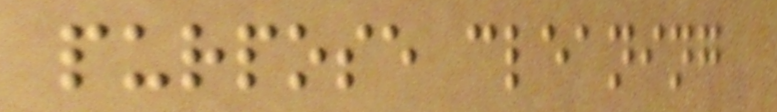purpose cleaning
